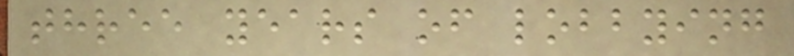three years of lobbying
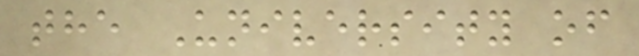the University of
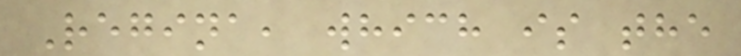Regina, which is the
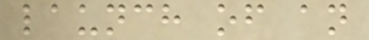launch of an
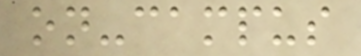on-campus
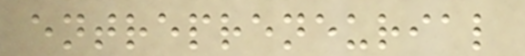entrepreneurial
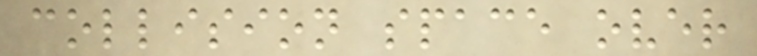collision space over
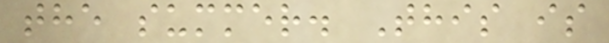the summer. This is
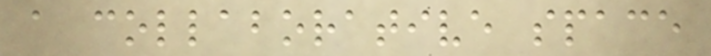a collaborative space
